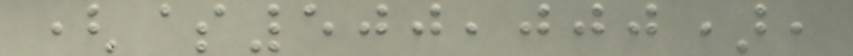($500,000),
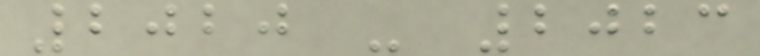2020 - 2023
